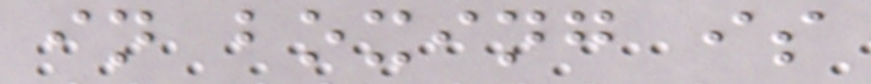in boxing is
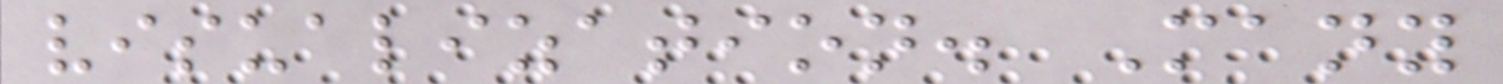visualization. Many
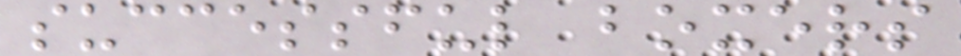successful boxers
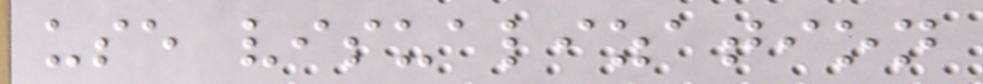use visualization
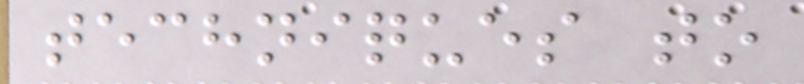techniques to
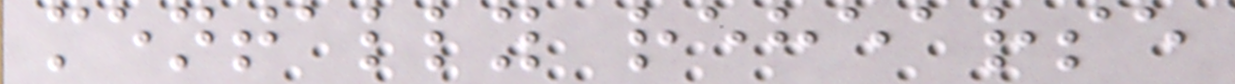mentally rehearse
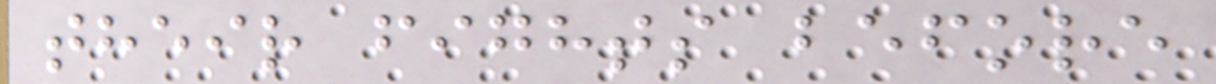their fights before
